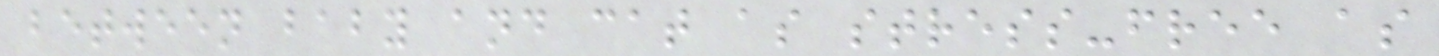between baby and cat as stress-free as
